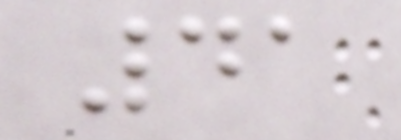41
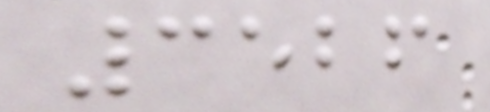3526
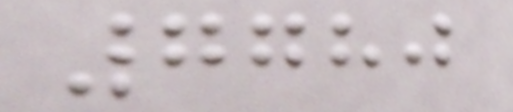7780
